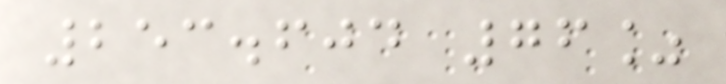253.604 76%
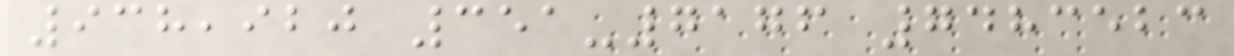938,920 351-7176 7483523
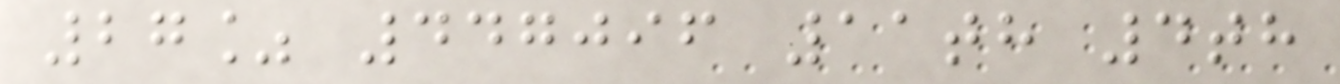27% 447096 11th 4th
